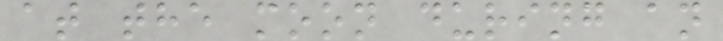at the moon during an
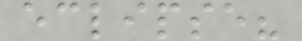eclipse?
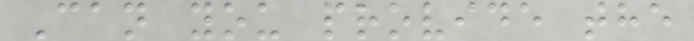Can you provide the
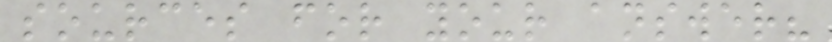sources for your answer?
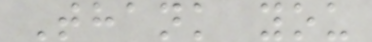Thank you
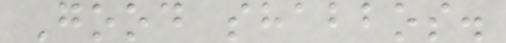Good shabbos.
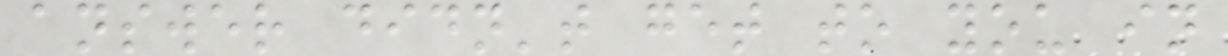answer didn't get to you in
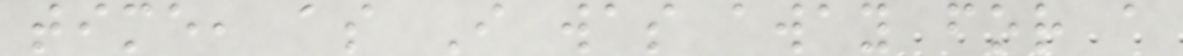time, as I was away for a
